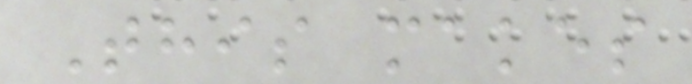This makes
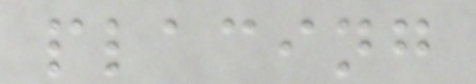placing
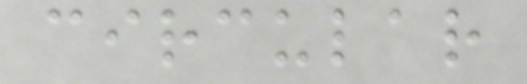circular
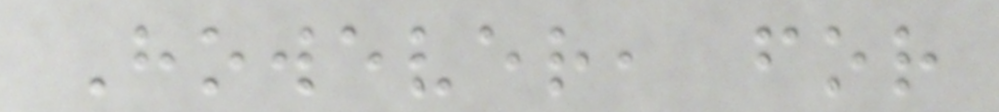However, for
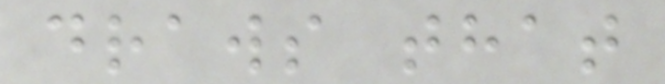draws that
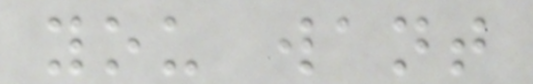you want
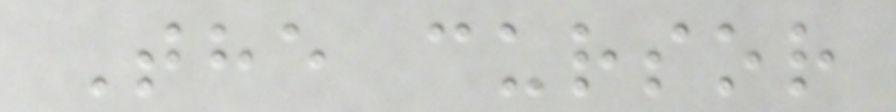The cursor
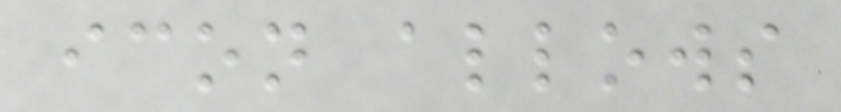icon allows
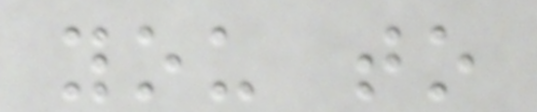you to
